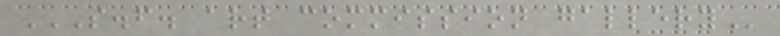S.F. ART COMMISSION GALLERY
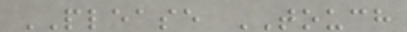PLEASE TOUCH
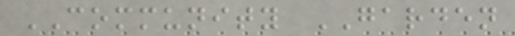COMMUNITY GARDEN
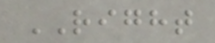RIGHT
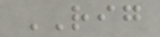RIG
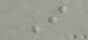I
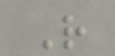R
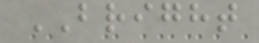BRIGHT
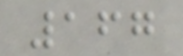167
